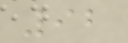92
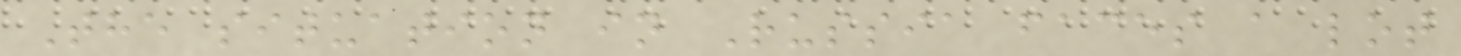The situation in Russia faces a lot
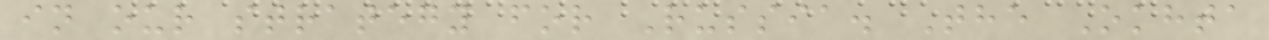in our strategy for Russia. The Okhta
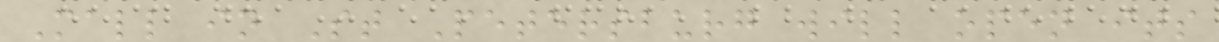Mall in St Petersburg will open its
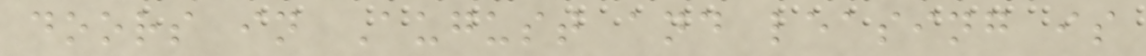doors in August and leasing is
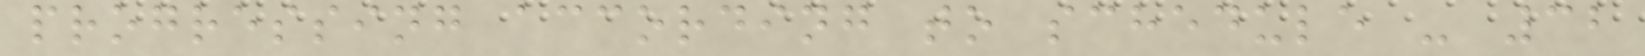progressing according to schedule - 32
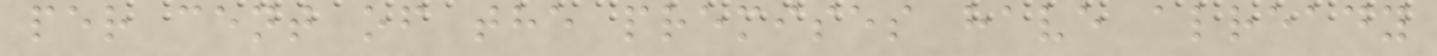per cent of the premises have already
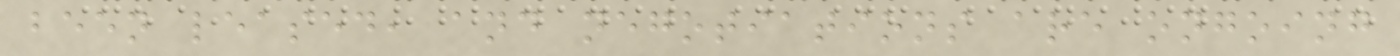been leased, and negotiations are ongoing
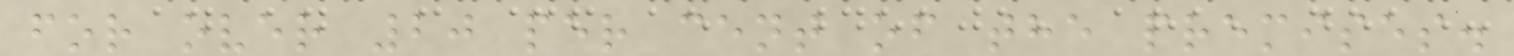for over 20 per cent of the premises.
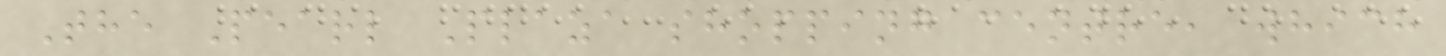The Pearl Plaza shopping centre, which
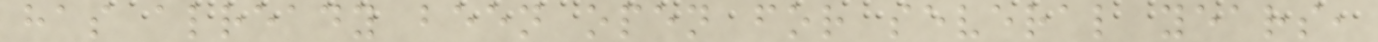has already been open for several years,
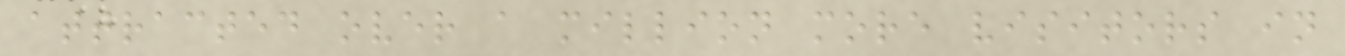attracted over a million more visitors in
